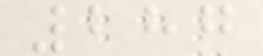287
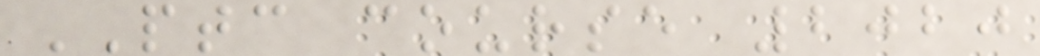PTC course 2020
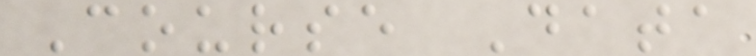Course Data
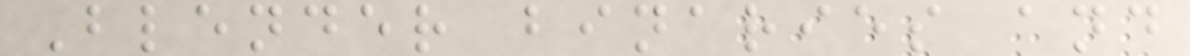Blender binaries and
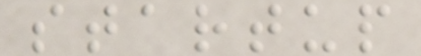startup
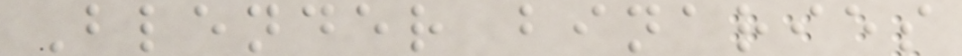Blender binaries
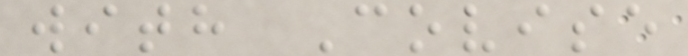with Covise
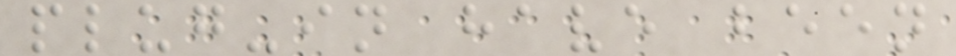plug-in have been
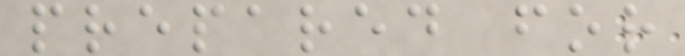prepared for
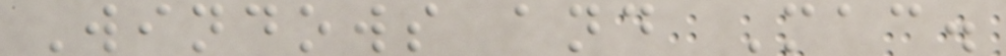Windows and Mac.
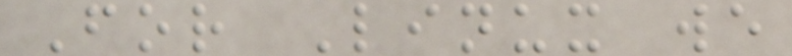For Linux we
